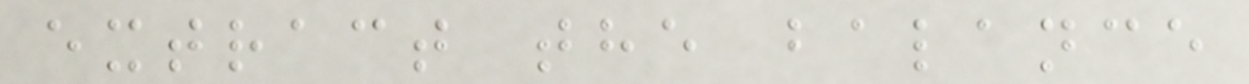extract the balance
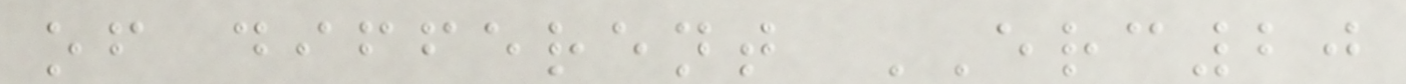of different ERC20
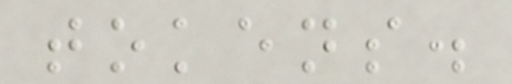tokens.
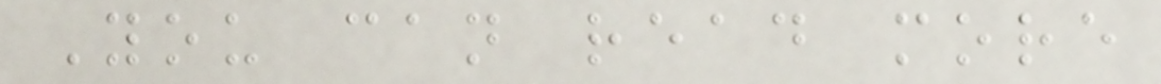You can read more
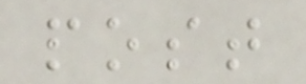post
